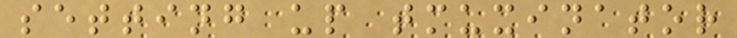setting up tmuxinator
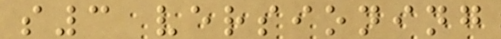s3 versioning
